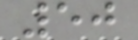50
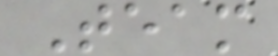Team
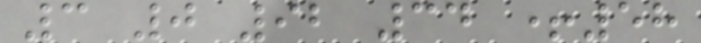3 0 92 34 +58
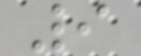9
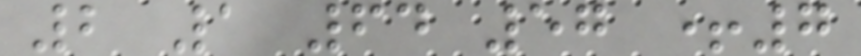2 1 64 57 +7
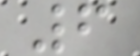6
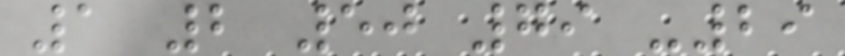1 2 50 79 -29
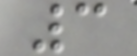3
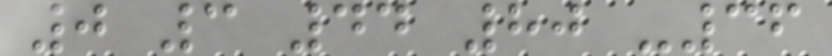0 3 44 80 -36
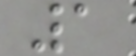1
